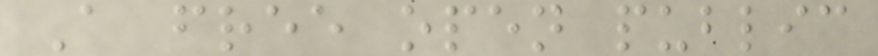A free open public
